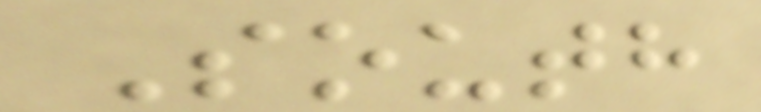South
